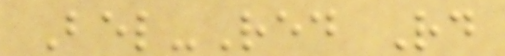Bel-Red Rd
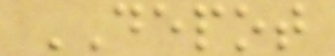DEPOT
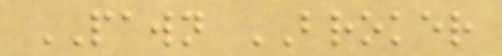PAWN BROKER
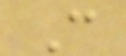C
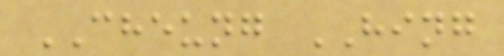CHEUNG HING
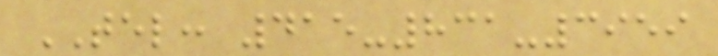TEL: 415-831-3959
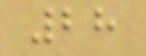28
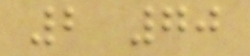2 70
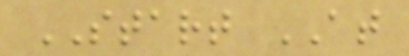START AT
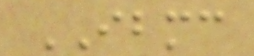IBMC
